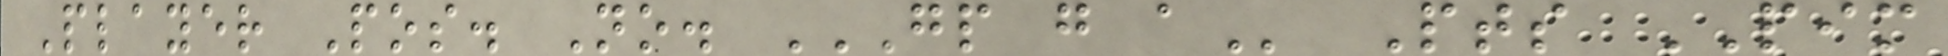Player Pos. No. GP G A Pts PIM
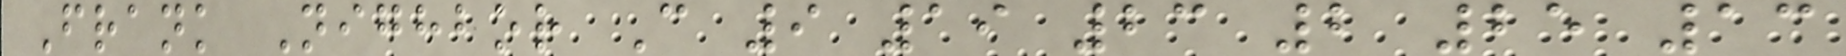Frank Nighbor C 9 19 23 2 25 13
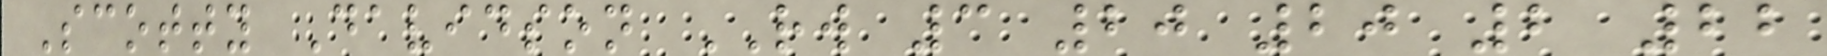Scotty Davidson RW 3 20 20 2 22
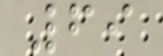69
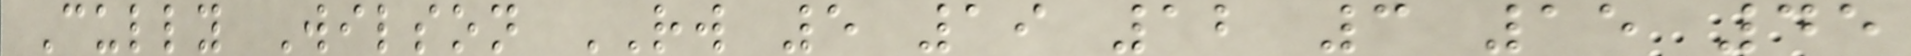Cully Wilson RW 5 19 12 3 15 45
